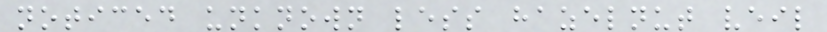noticed unknown less hazelnut veil
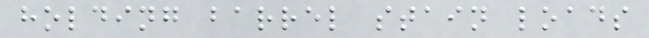holding barrel stain loads
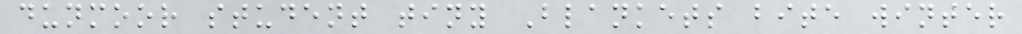dunmoor student tiny Blankets bite winter
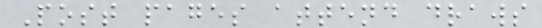Post pages attend draws
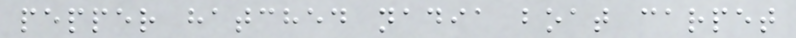pepper hatched nadia boat carpet
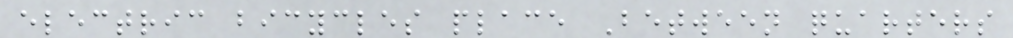electric bicycles place Between quarters
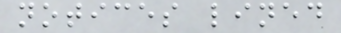notices lined
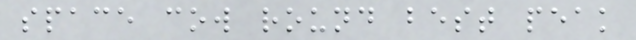space cow round best peak
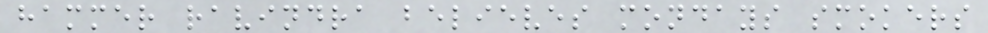hammer ravindra believes mondays smokers
